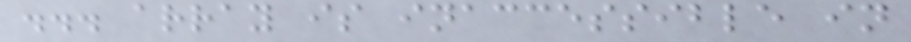... array is inaccessible in
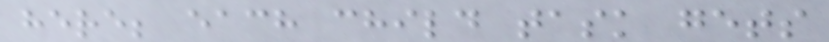here; each child task gets
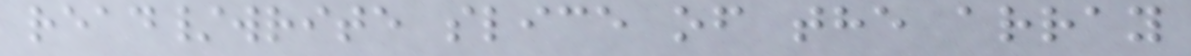read/write slice of the array
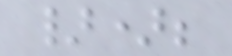});
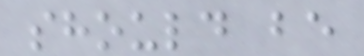should be
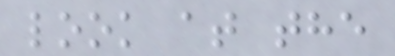look at the
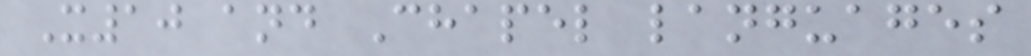X10 and Chapel languages
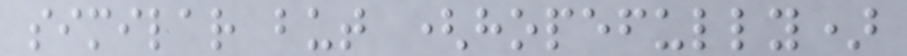similar but (hopefully)
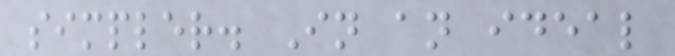simpler. In an ideal
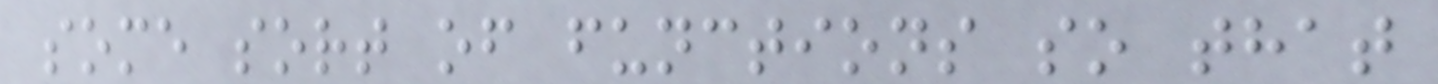some sort of functions so that
